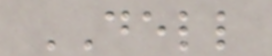DELL
